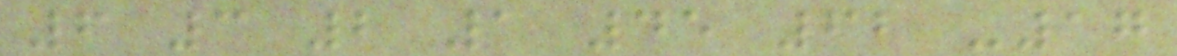6 3 2 1 45 62 -17
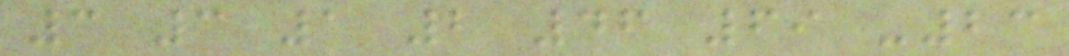3 3 1 2 46 69 -23
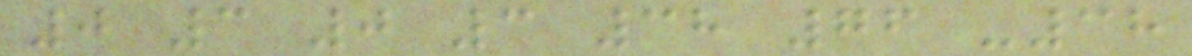0 3 0 3 38 76 -38
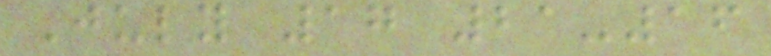July 17 21-16
